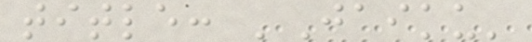title: 'Jaiku'
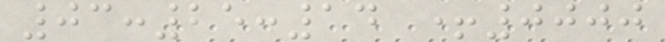03:25:14 +0000
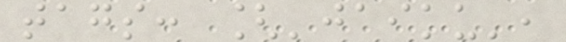tags: ['jaiku',
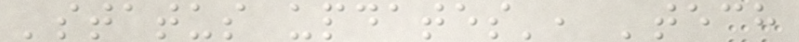'status updates', 'tech
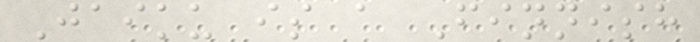Jaiku is a Finnish
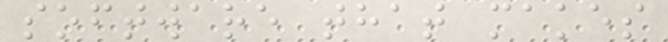software that makes
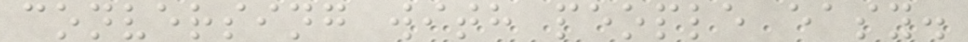conversing with people easy.
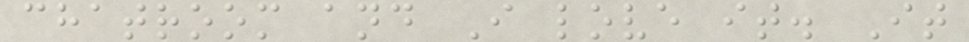chatroom and I love it. It
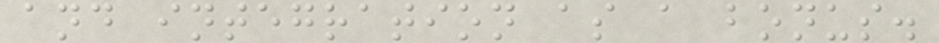and integration as a bonus.
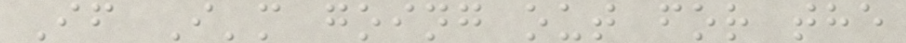If I'm going out for the
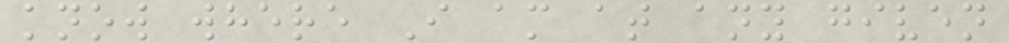know where I am at any given
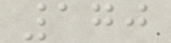170
